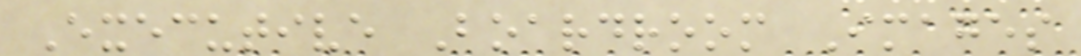Executive Boardroom Images
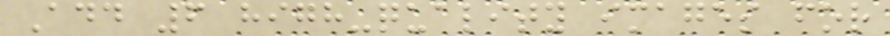Add 6 high-quality images for
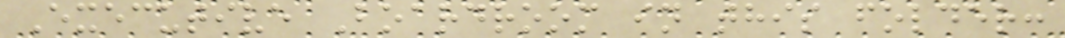Executive Boardroom in this folder:
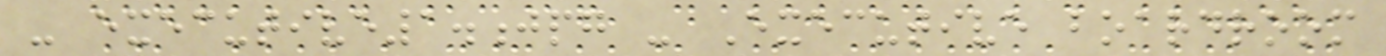- executive1.jpg - Executive boardroom
